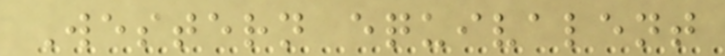Western equivalent
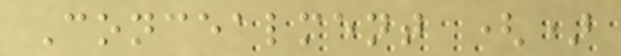Concealment ()
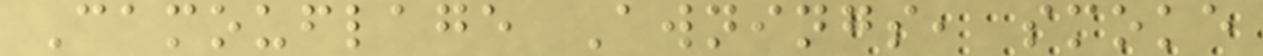Camouflage Awnings, smoke
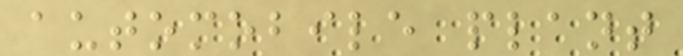automobile plant
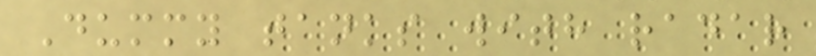Dummy tanks with radar
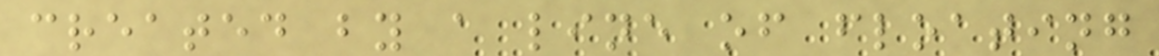created by a line of floating
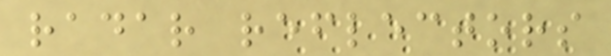radar reflectors
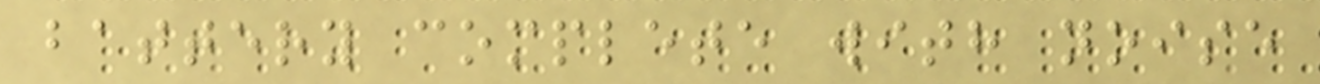battery complete with noise
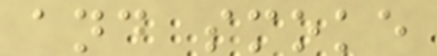and smoke
